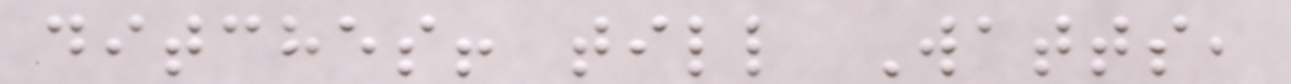ditches! till Watts,
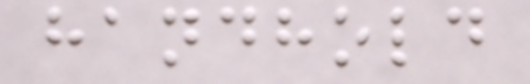handhold
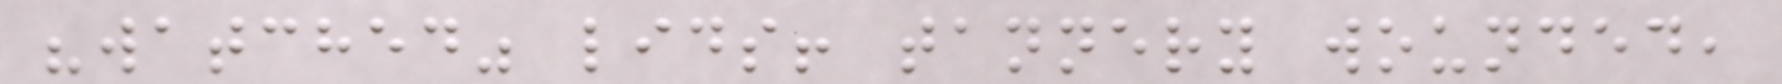"watched" lids! tannery wounded,
